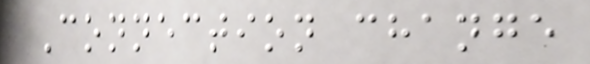Connection change
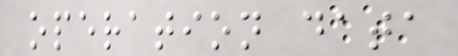operation data
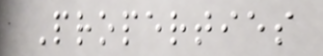Properties
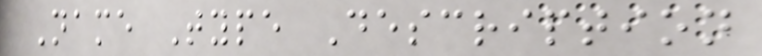Name Type Description
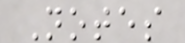Notes
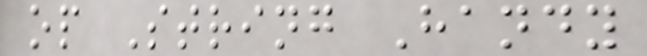op String Handy
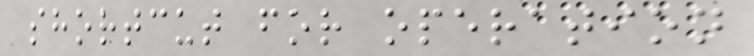shortcut for operation
